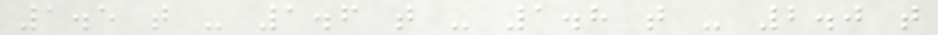1.5 t - 1.6 t - 1.8 t - 2.0 t
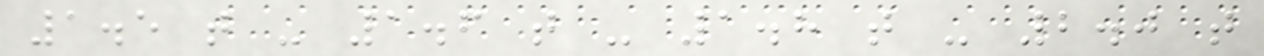1.5 t - 1.6 t - 1.8 t - 2.0 t
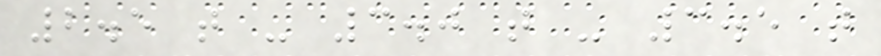2.5 t - 3.0 t - 3.5 t
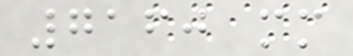7160 mm
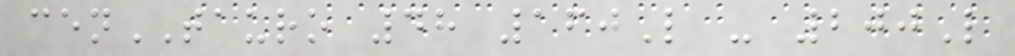cenTAURO 48 160L - 200L
